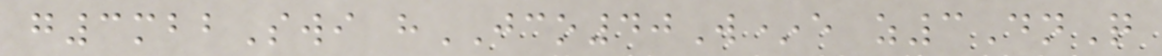g3mbbSwi hJCO40W*e z3DnQ
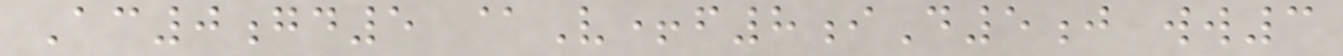Ac0gd5 @V+f8iD5j ww3
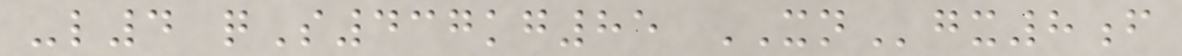-l4 qS437kg85 XNgx8f
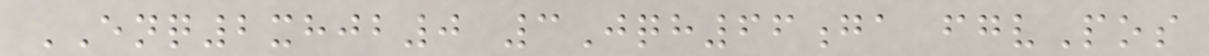ENQ2xhjb0 3Jqh66ga fgvPos
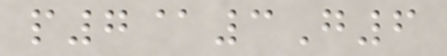p7@3G6
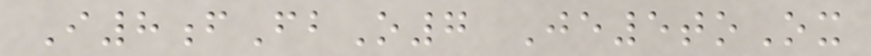I8fFbO7 Je5toOx
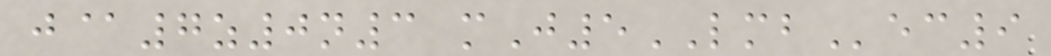j@7z0n3 mJ5LMBec9
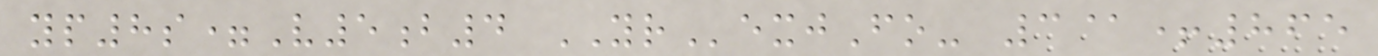yp8s=V5b4 YRexjFo- 3@+865
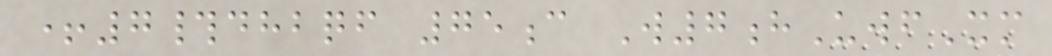+7#dhbqf 75c W7hUwfXm
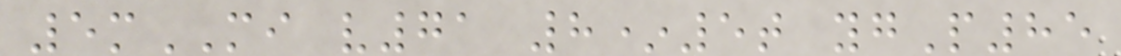5mMI v71 8*5t ygP85
